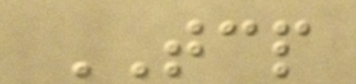TCP
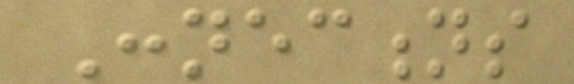Connections
